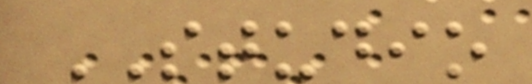STUDIO
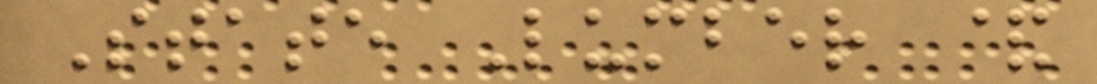State Lumber &
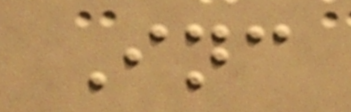Inc
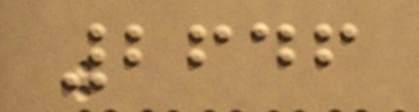2646
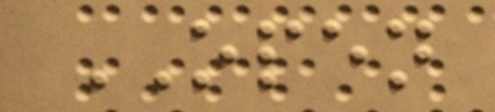OPEN
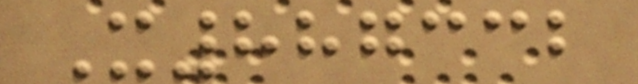X887332
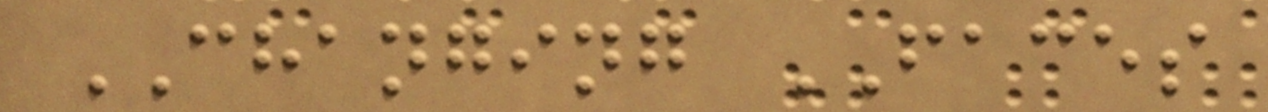CHANGING FACES
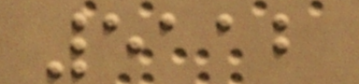5112
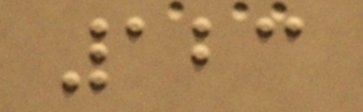123
